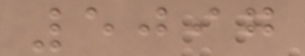5097
